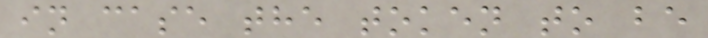in case the token to be
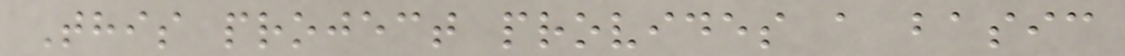This project provides a basic
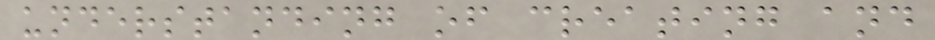understanding of creating and
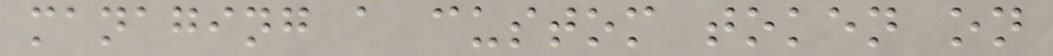managing a custom token on
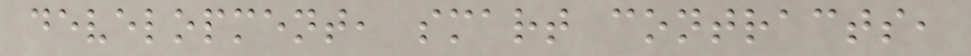development, smart contracts,
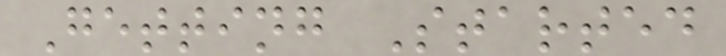Getting Started
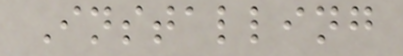Installing
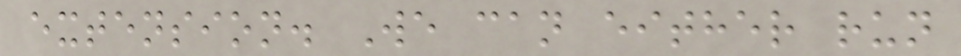extension. We can either run
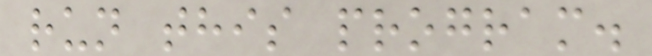run this program.
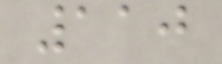110
